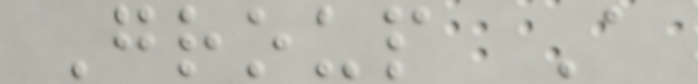Group A
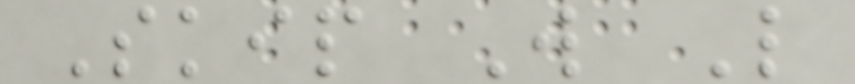Skip W L
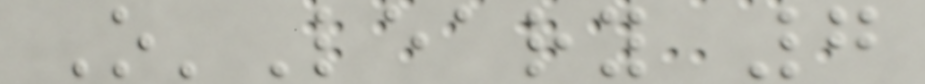O'Leary 7
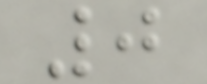0
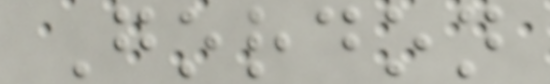Gordon
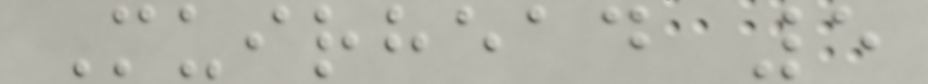Muirhead 5
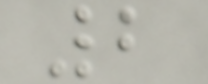2
